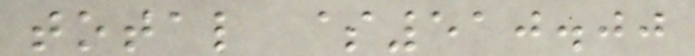total $510.00
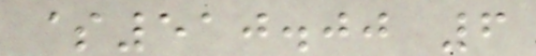$510.00 6
